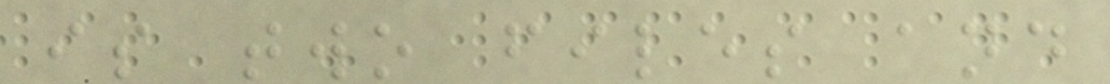is two files and
